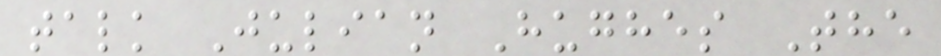talk Julian Hughes The
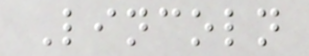Lincoln
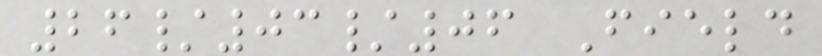26/03/06 Field
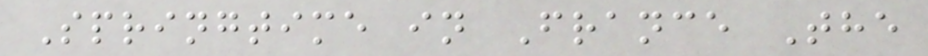Springtime in France The
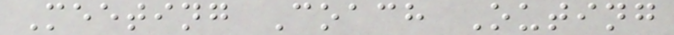Meeting Coach Outing
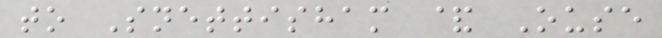to Snettisham & Ouse
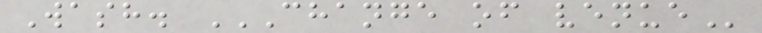Wash. CHANGE OF VENUE
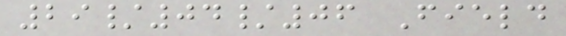29/04/06 Field
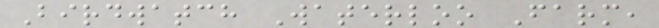Birdwatch Waterloo Farm,
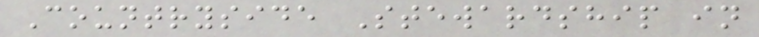Countryside Stewardship in
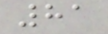81
